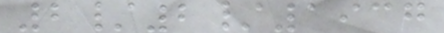2/2/1937
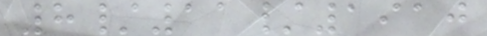8/11/1910
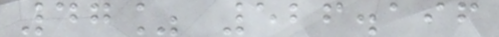47% 526.196
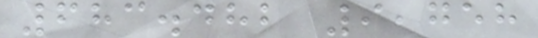683.482 9,758
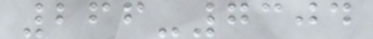266-7304
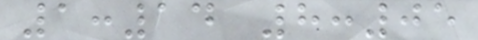1:14 8:05
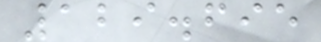129.695
